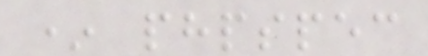* phpspec
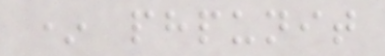* phpunit
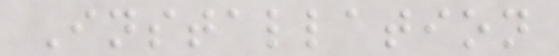Installation
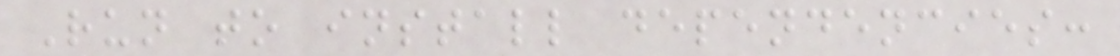Run to install dependencies:
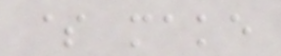$ make
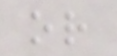or
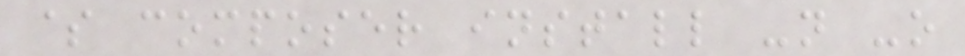$ composer install -n -o
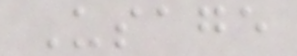Usage
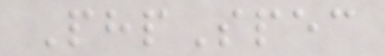PhpSpec
